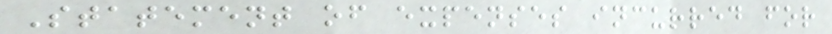Statement of expenses incurred for
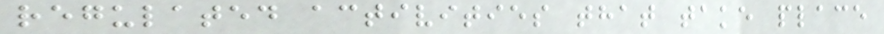regulated activities that take place
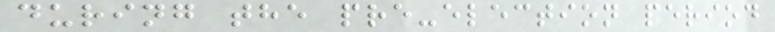during the pre-election period
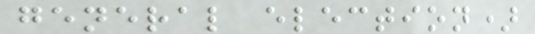general election)
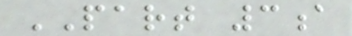PART 3a
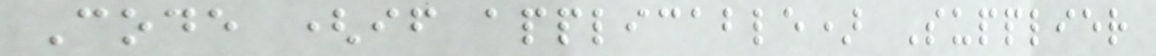Code (if applicable) Supplier
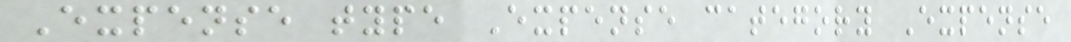Expense type Expense category Expense
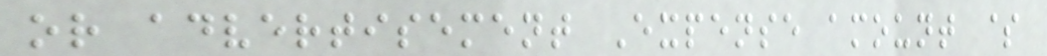or advertisement Expense amount $
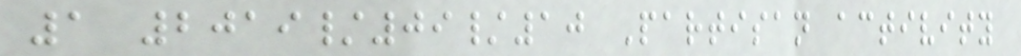1 2019/09/10 Partisan activity
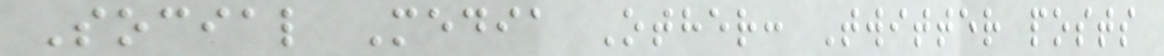Social Media Other: Twitter posts
